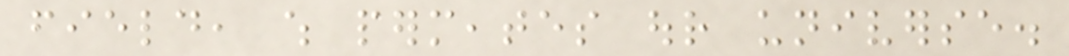field, which permeates our universe.
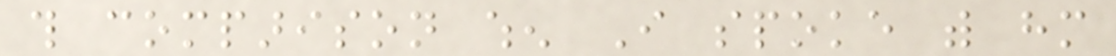this comparison when I spoke with him
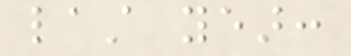last year:
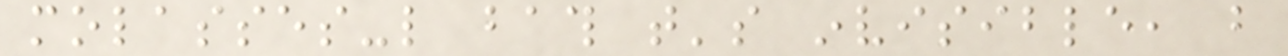molasses-like bath that's invisible, but
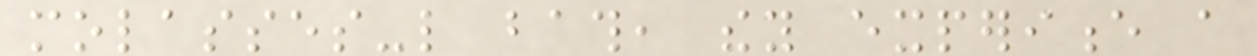molasses-like bath, they experience a
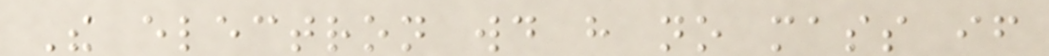The electron would have no mass if
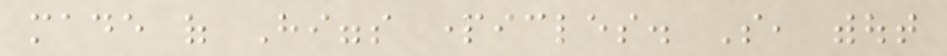made of Higgs particles. So, without
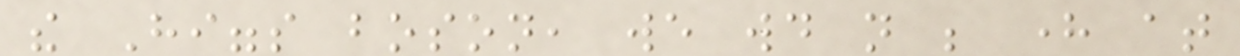the Higgs boson, we would not be here at
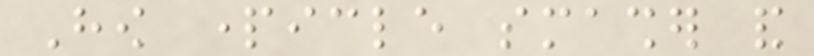How particle smasher and
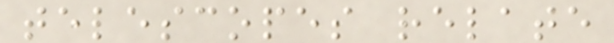telescopes relate
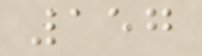157
